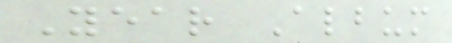Year Album
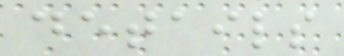details
